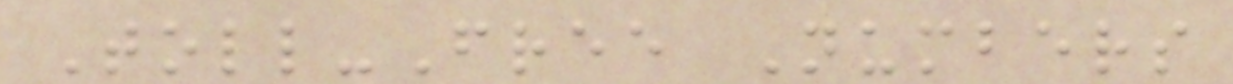Toll-Free Numbers
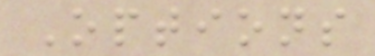Options
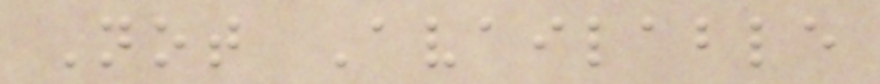Not Available
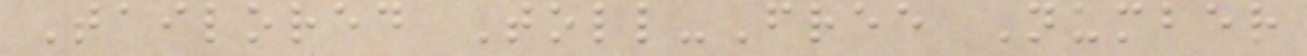Tailored Toll-Free Number
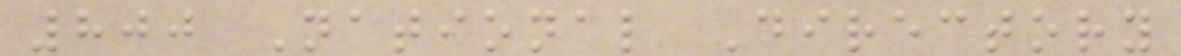800 National Directory
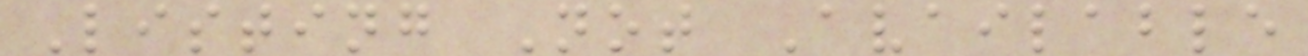Listing Not Available
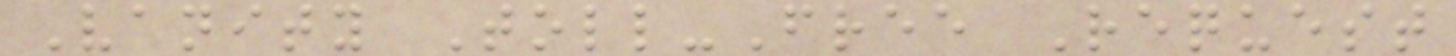Vanity Toll-Free Request
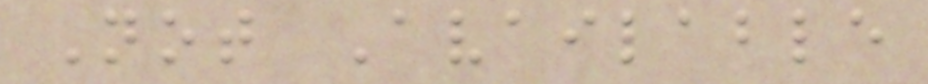Not Available
